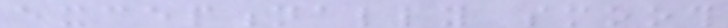exceptionally smooth
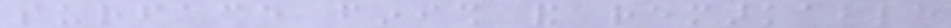surface finish and remarkable
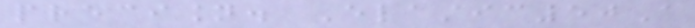precision. Elastic50A
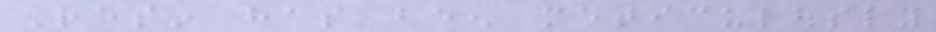Resin has been meticulously
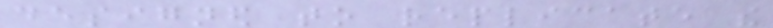designed to replicate the
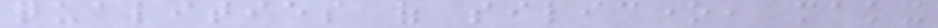qualities of silicone, making
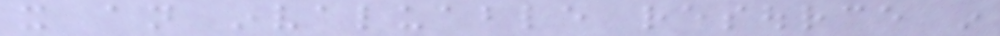it an invaluable resource in
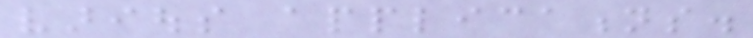various applications.
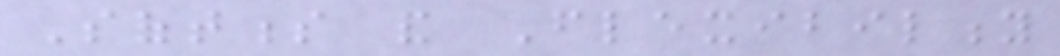Softness and Flexibility
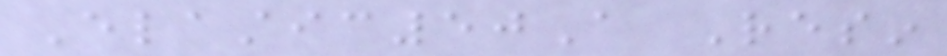Elastic50A Resin
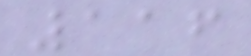116
